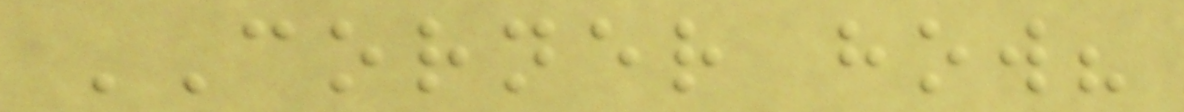CORNER how?
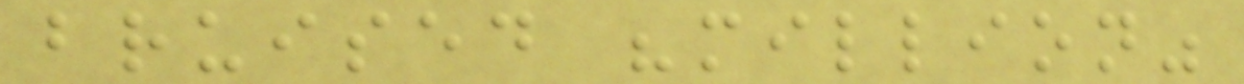bruised "million"
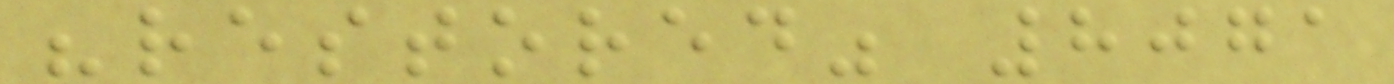"restored" 8071
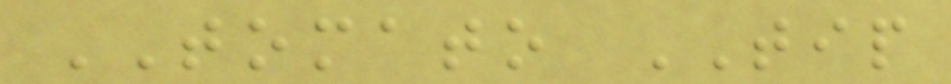TOMATO TIP
